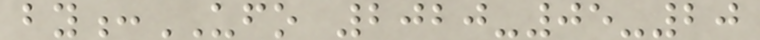by:UFO 2020-05-20
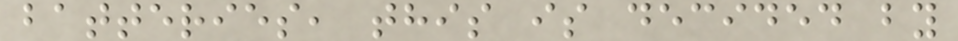batteries, this is decided by
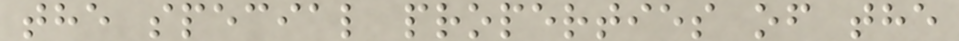the special properties of the
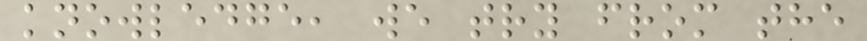knowledge, we try from the
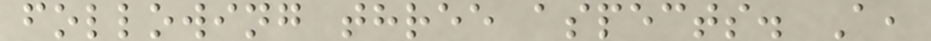following three aspects. A,
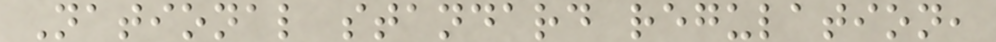National standard regulation,
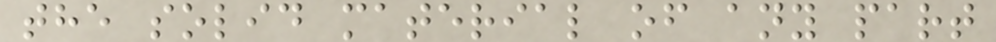the solid material of any part
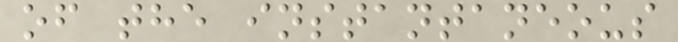of the instantaneous
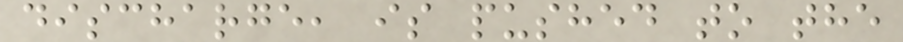discharge, is pushed to the
